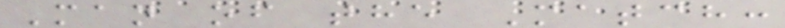Man of the Match:
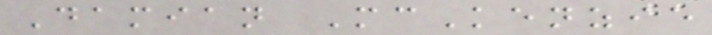Damian McKenzie
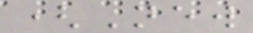(New
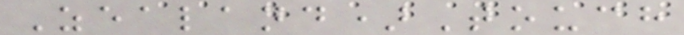Zealand)Touch
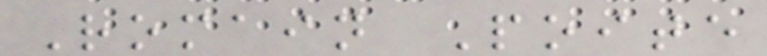Romain Poite
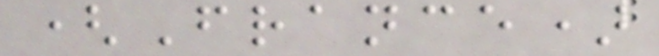(France)
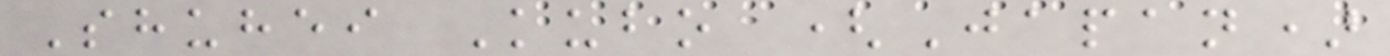Shuhei Kubo (Japan)
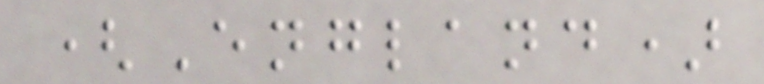(England)
